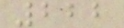222
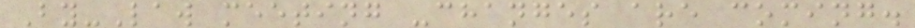By-Law meeting -changes are coming.
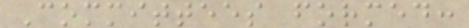Committees formed:
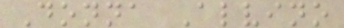Donna Alvino
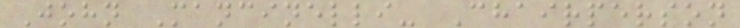John Mancinelli- Chairperson
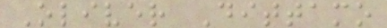Oliver Dittamo
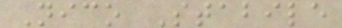Nico Stabile
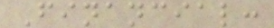Financial:
